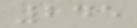245
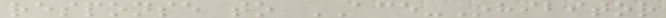response to ACE-Inhibitor
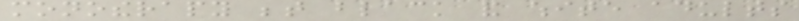monotherapy between black and white adults
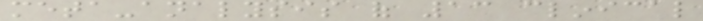meta-analysis of 13 clinical
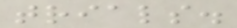trials.
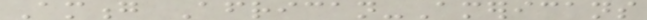Among African-Americans
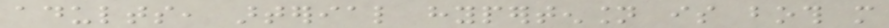adults, arterial hypertension is both more
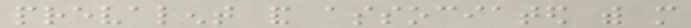prevalent and associated with more
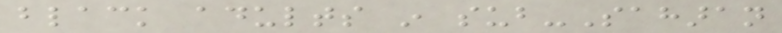black adults in sub-Saharan
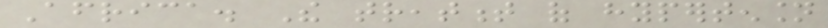Africa. The treatment of hypertension
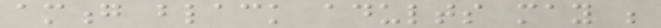among black adults may be
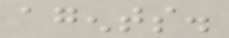agents.
